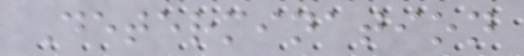Determination
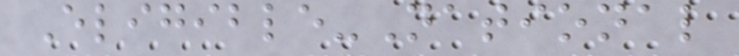Eligible-National
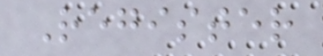Register
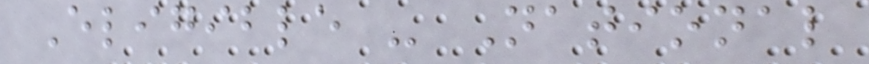Eligible - National
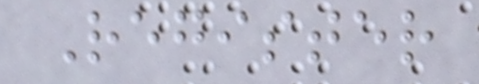Register
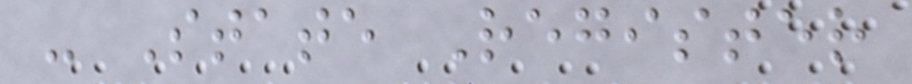- State Register
